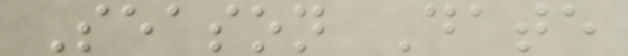Season Date
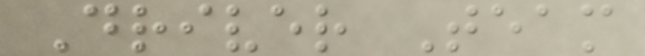Driver Team
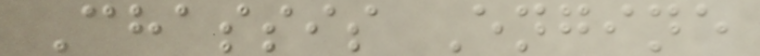Chassis Engine
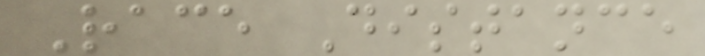Race Distance
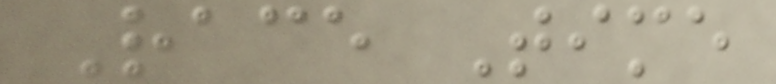Race Time
